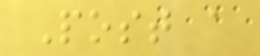Post a
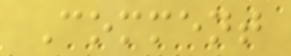Comment
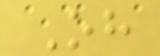Oh
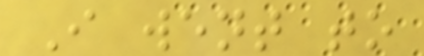I went to
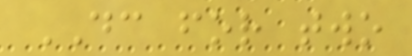DC for two
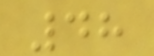48
